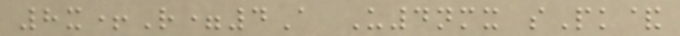8x+R=4A U4nmx sPk&
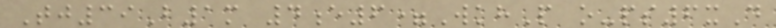Tj39B1m 4e6=WkhP o-ps6xD
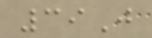39J
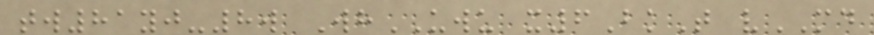tw81yj-8w WhUWU x6BkT vMD
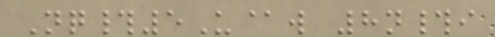Nq#5U@w 8n#i
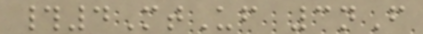#4MtUf 3nF
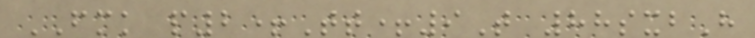FMK p2+Tt+9T 88sxbH
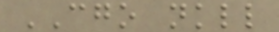CGO nkll
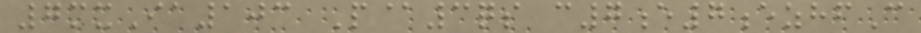7mxIa103 P@3qs c7e7ezhfC
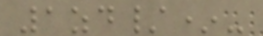1zd/*-
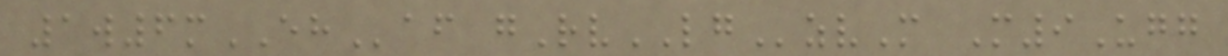1w6mEHaf gRvLGzvM M9Ugg
